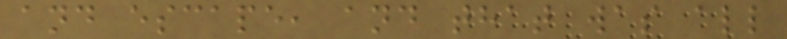and escape, and that was all
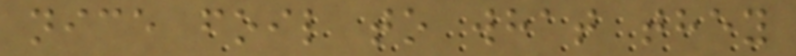nice foil to what they
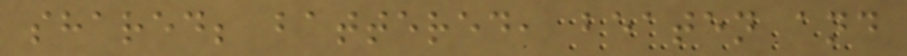shared; battered, beaten and
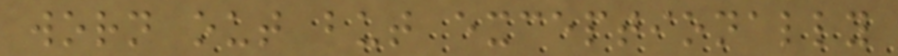worn out but exceptionally
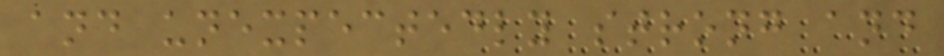and unexpectedly strong and
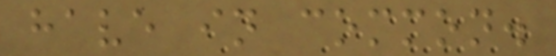have in common.
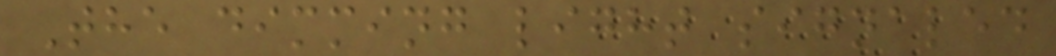The dimming light signaled
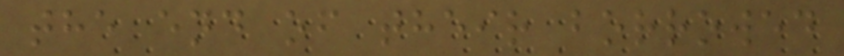the end of their borrowed
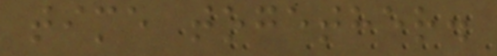time together.
